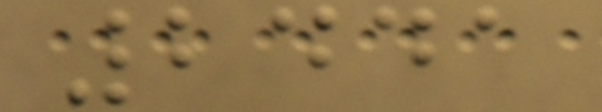2441
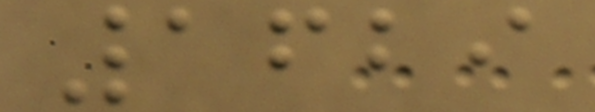1629
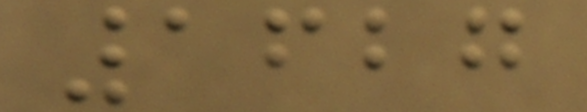1627
